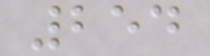254
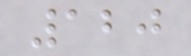120
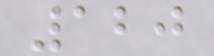120
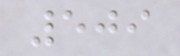509
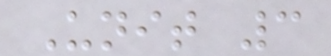Unit 3
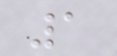1
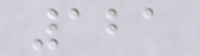121
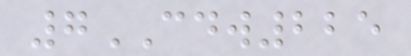7CDW225
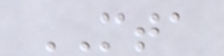MTA
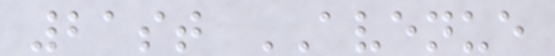21st AVENUE
